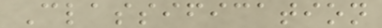Classification
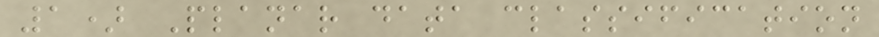1) Planar data classification
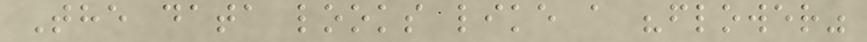The data looks like a "flower"
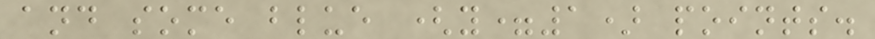and some blue (y=1) points.
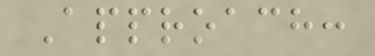Approach:
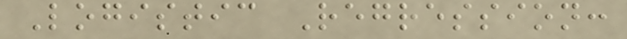Logistic Regression:
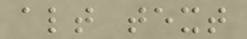alt text
